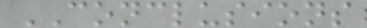CONCLUSIONS
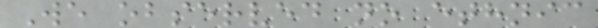We observed no ethnic
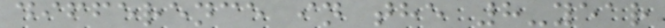difference in the 8-year
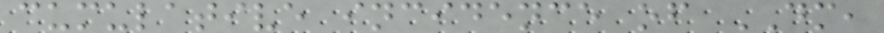cumulative incidence of DM,
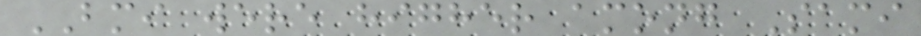BMI were higher among Sami
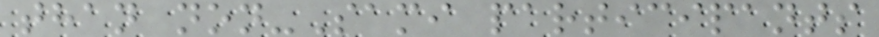than non-Sami participants
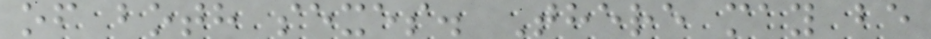of both sexes. There may be
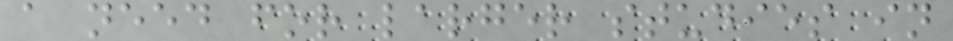a need for larger studies in
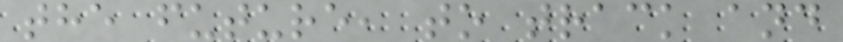the future, to track and
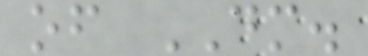of DM.
